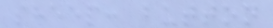sheep: button
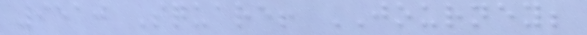9510 Square! JOURNEY;
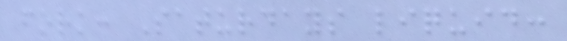fork: Saturdays liquid:
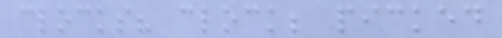clocks? clock; picked
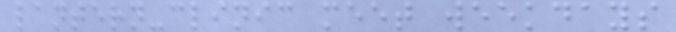lantern-clinic meet weekdays
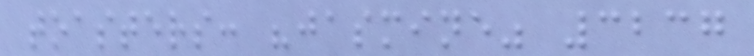toasters: "jasmine" 3237
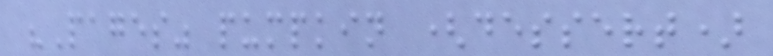"Pages" pumpkin (dessert)
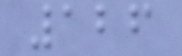126
